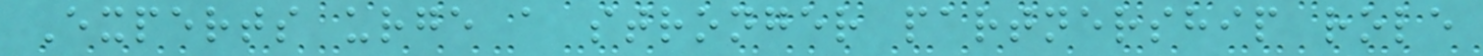Experts urge a stronger partnership role
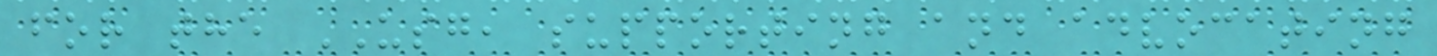for the USG, supporting and advocating
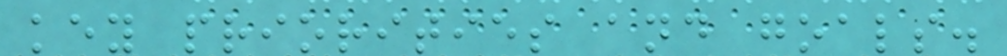key priorities and goals.
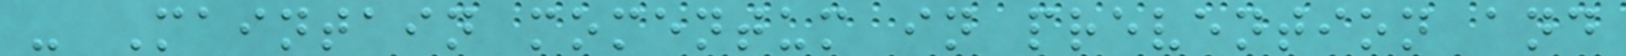- Maintain momentum in prevention and
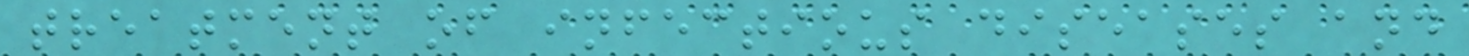treatment of infectious diseases and
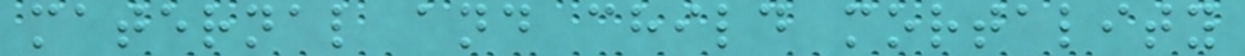maternal and child mortality
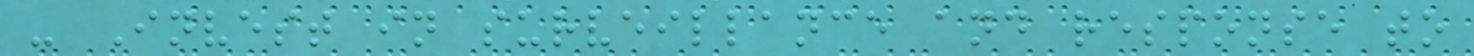- Invest in surveillance and response to
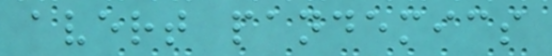avert pandemics
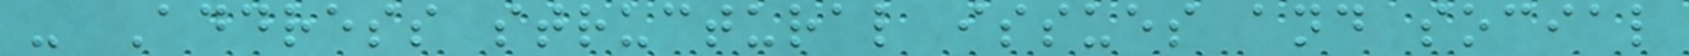- Address structural issues and social
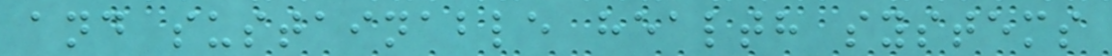and sustainable health systems
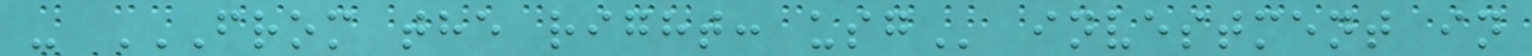- FROM THE RIGHT: USG investment in
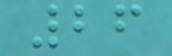26
